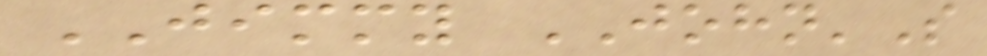JIMMY JOHN'S
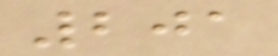201
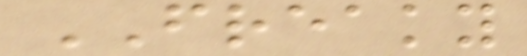FREAKY
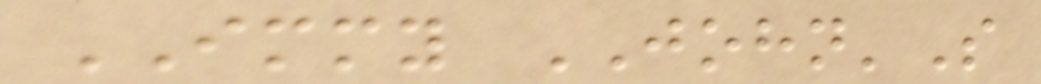IMMY JOHN'S
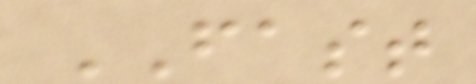FAST
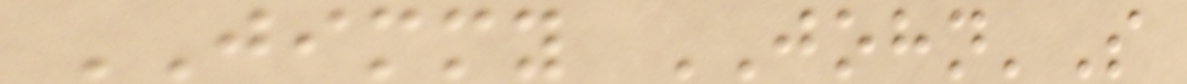JIMMY JOHN'S
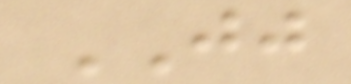JJ
